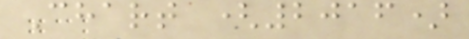Chart (2016)
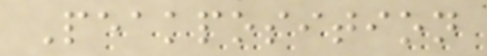Peakposition
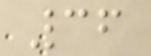36
